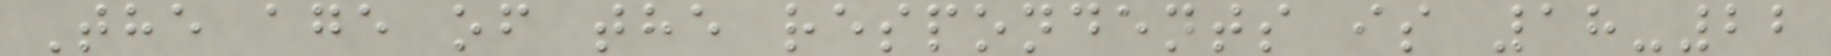The age of the respondents is 18-22
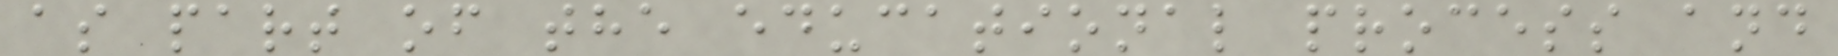as part of the educational process and
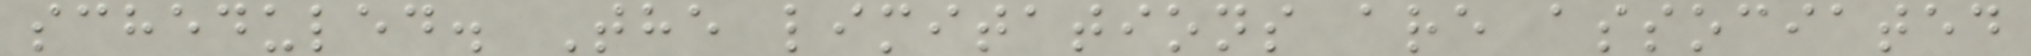scheduled. The limitations are associated
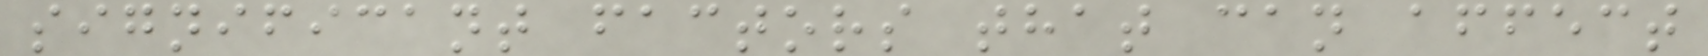significant factors that can affect
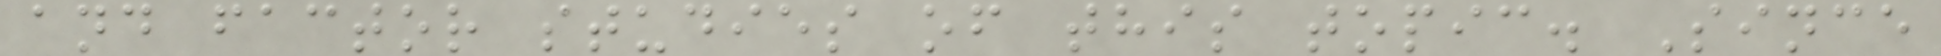and factor studies of this topic. Since
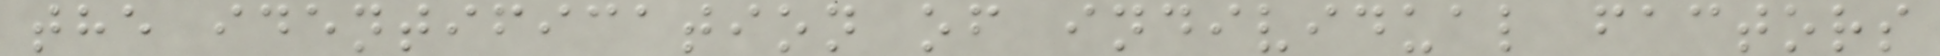the identification of individual factors
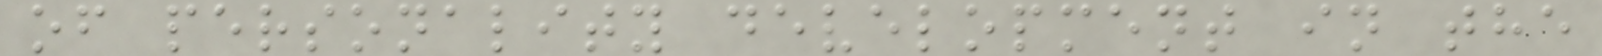of personality development in the
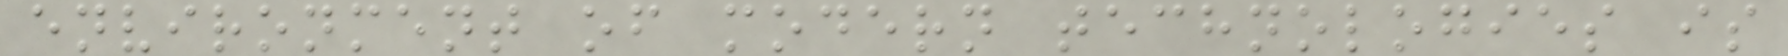environment of modern technologies is
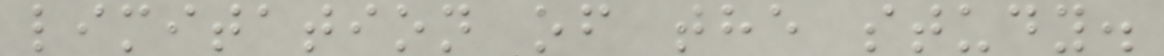limitation of the study.
